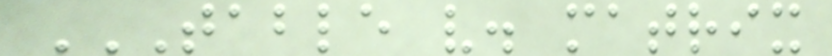TABLE V. MATRIX
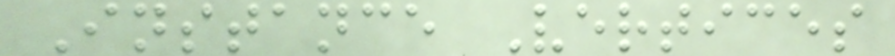Instance Vertices
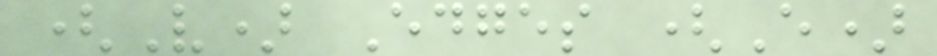(V) Edges (E)
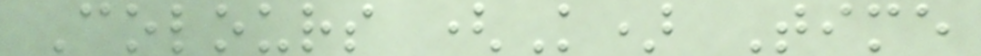Colours (K) Time
